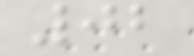02
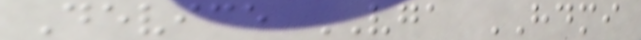Device VGA HDMI
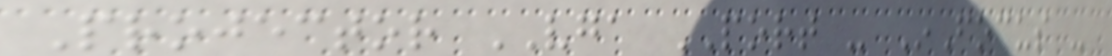Projector VGA PORT - InFocus -
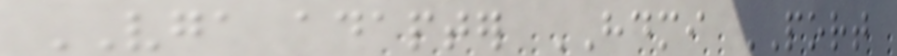VGA adapter HDMI PORT
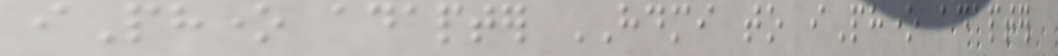iPhone adapter HDMI to iPhone adapter
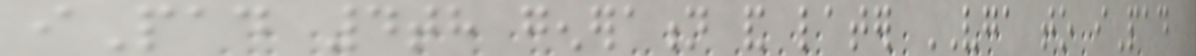iPad 4th generation and later VGA to iPad
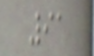91
